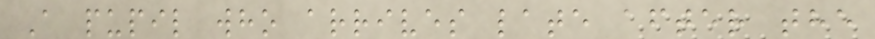A pupil who arrives late after the
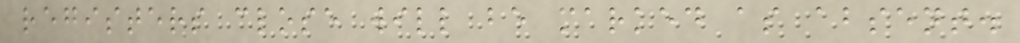registers close will be marked as absent.
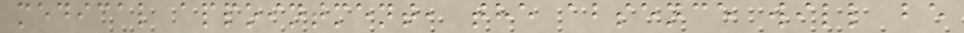medical appointment, the absence will be
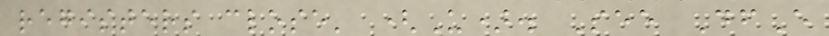registers close' (U). See DfE
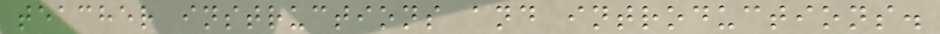teacher instructions and introductions.
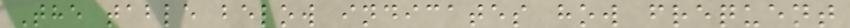The table below indicates how frequent
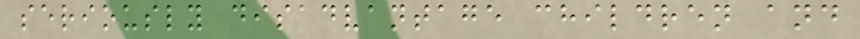seriously disadvantage children and
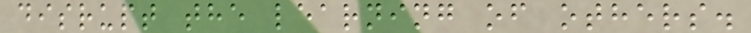disrupt the learning of others.
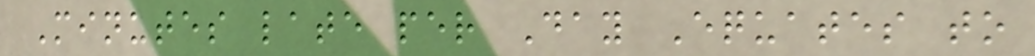Minutes late per Day Equates to
